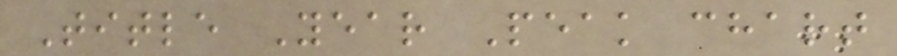Title Year Peak chart
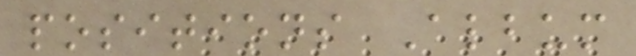positions Album
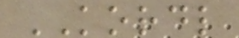KORDL
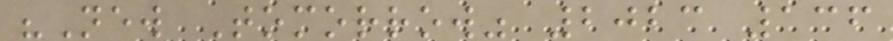"New Tomorrow" 2023 136
